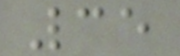35
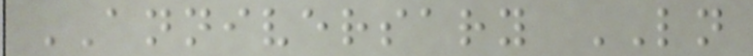ANNIVERSARY LN
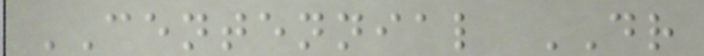CENTENNIAL DR
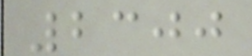2300
